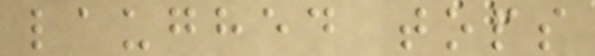laughed tops
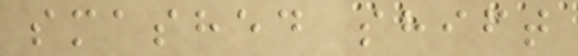smashed shift
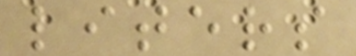liters
